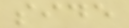side
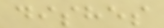dishes
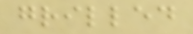grilled
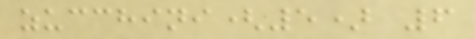zucchini(5) 6
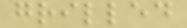grilled
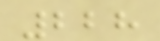228
